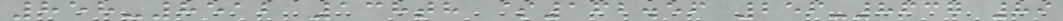858-8512 138th $162.56 256-8637 89
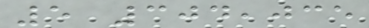5 304,035
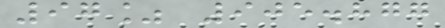97% 905.877
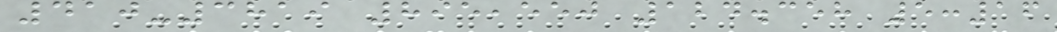410-3819 895,550 124.358 5:16
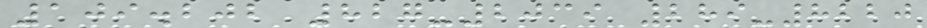109.202 827-2039 289-8220
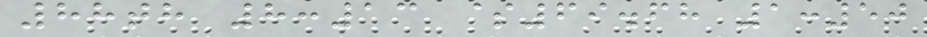88th 8:13 $69.68 1:50
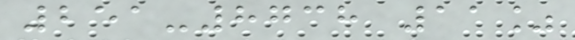251-8738 11%
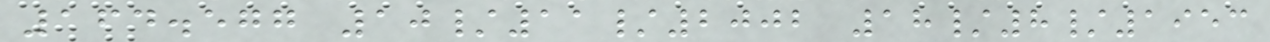164.577 10/11/2002 18/8/1953
